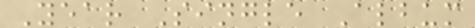Year Single Album
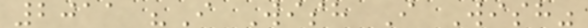2011 "I Wish I Wish"
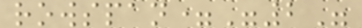rowspan="2"
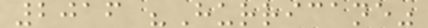2016 "Hurricane"
